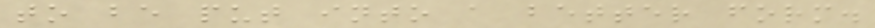to be put into a better form.
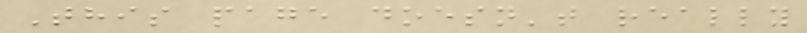This page doesn't really
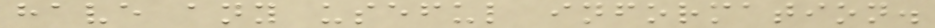have any useful information.
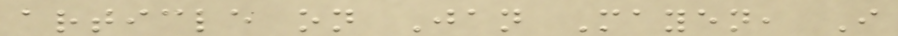article on Jan Mayen, I
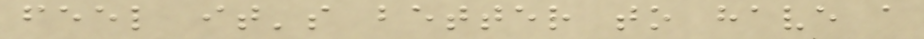feel it's better to have a
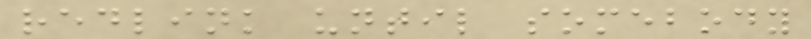redlink until somebody
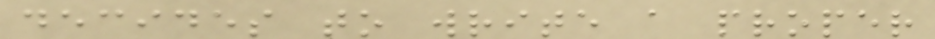decides to write a proper
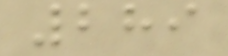289
